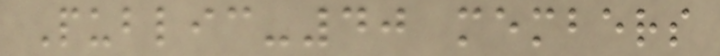Public-40 members
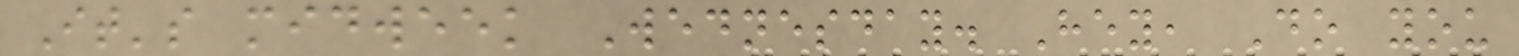It's midweek Wednesday. Hey, Do you
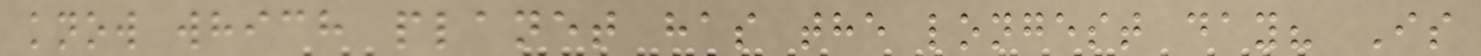know which planet has the longest day? Is
